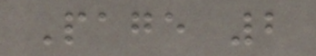Page 2
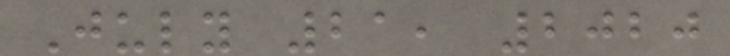July 21, 2020
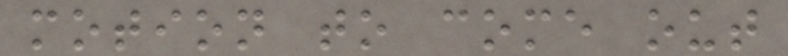motion to come out
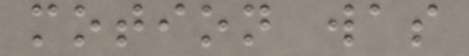motion was
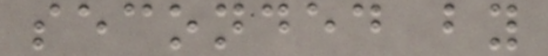seconded by
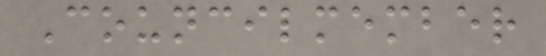Councilmember
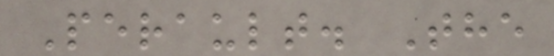Perault. The
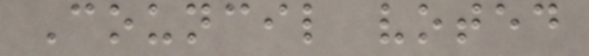Council voted
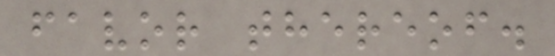favor thereof.
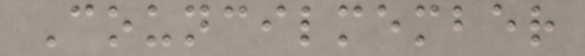Councilmember
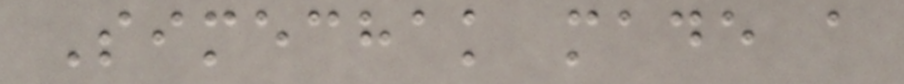Simechak made a
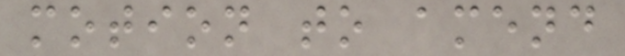motion to amend
